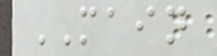MAIN
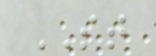ST
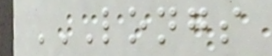LONGS
